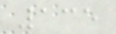135
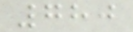780
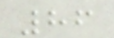86
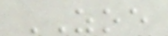ZOE
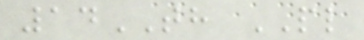14TH PL
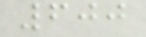600
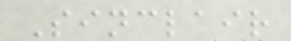Sinclair
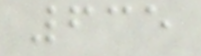635
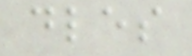dles
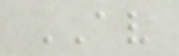AV
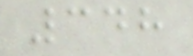348
